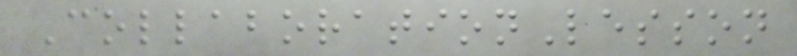CollaborationLesson
